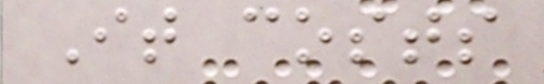It costs
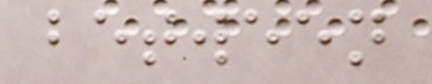between
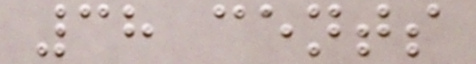38 cents
